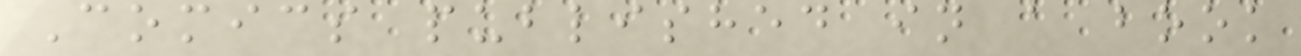Comics published in a book
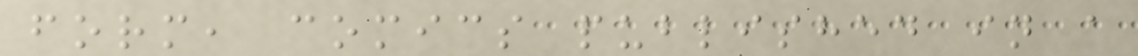form, comics published in a
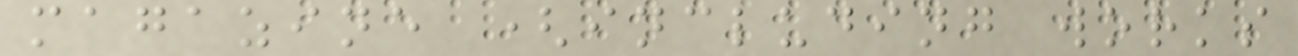magazine (including works
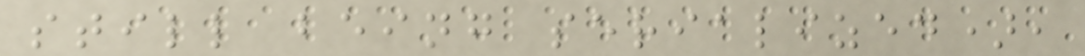still being serialized),
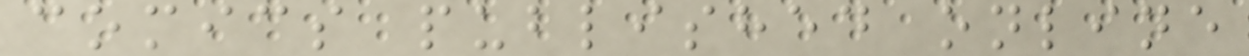comics published online
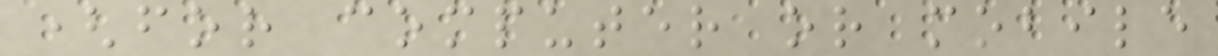(for computer or mobile
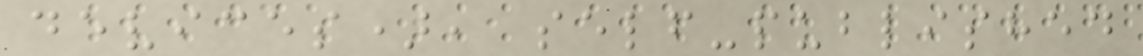devices), self-published
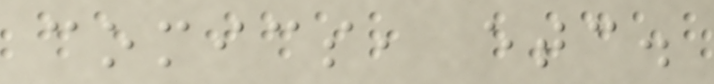comics, etc.
